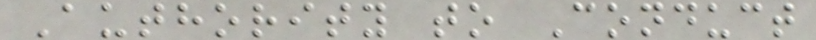Authority to Conduct
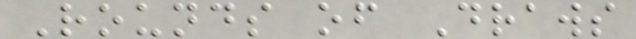Rounds of Draws
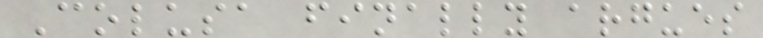Colusa finally argues
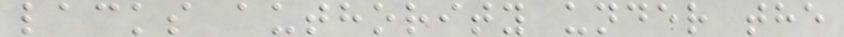lacks authority under the
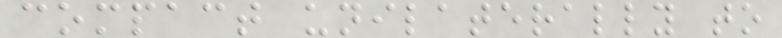compact unilaterally to
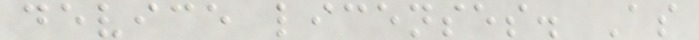device licenses. As
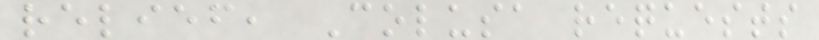relief, Colusa requests
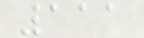111
